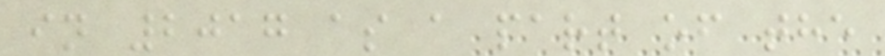in 2017 as a part of the
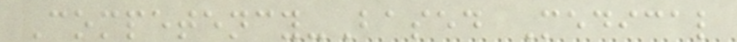Competency-Based Medical
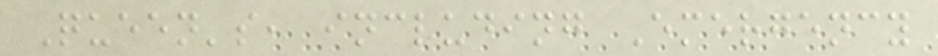Queen's, including Emergency
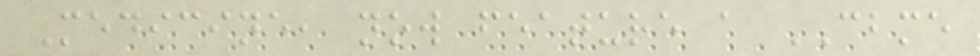Medicine, now feature a CBME
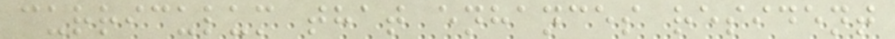curriculum that enhances resident
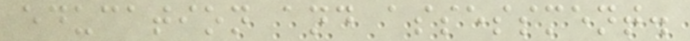education and assessment.
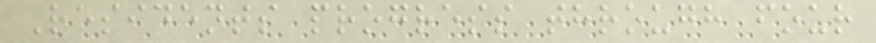Residents progress through four
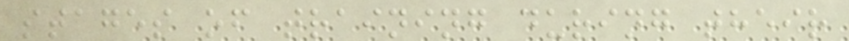stages of training during their
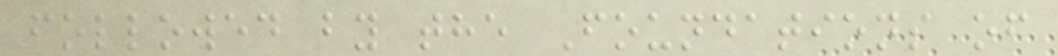followed by the Foundations of
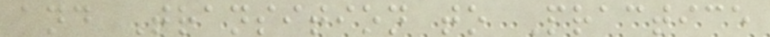and Transition to Practice
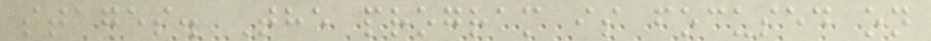stages. The program is focused on
